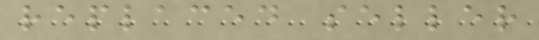replaced seller
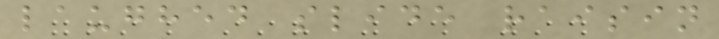laughed slide raisin
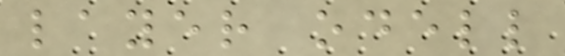layer odell
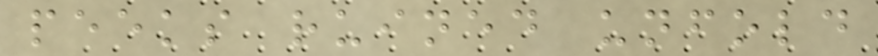peeks ruined unfold
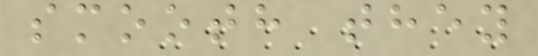smooth they
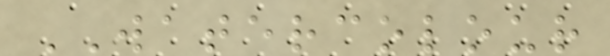WATERCOLOUR
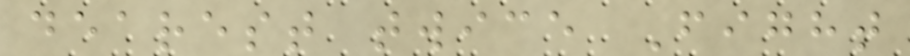dearest twice Fight
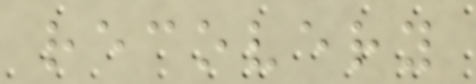recovery
